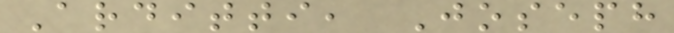Arditti, Joseph
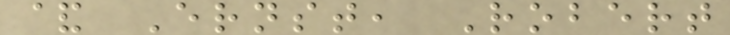& Ernst, Robert
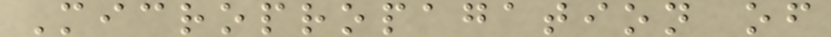Micropropagation of
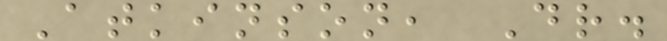Atkinson, Dr.
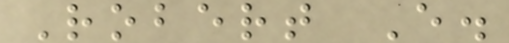Robert E.
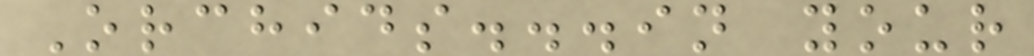Orchids...in your
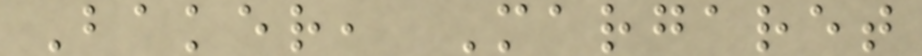Baker, Margaret
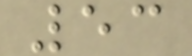53
